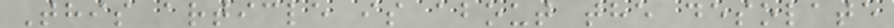This article is about the desolate
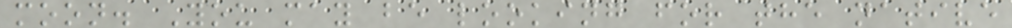moon. You may be looking for the native
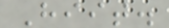Hiit.
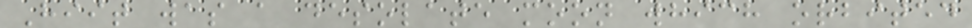Hiit was a desolate moon which orbited
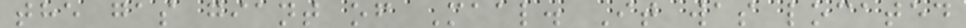the gas giant of Maal. It was located
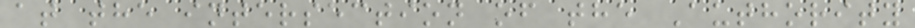at the intersection of the Authority
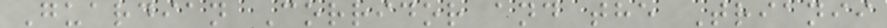Guardian Corridor and the Trianii
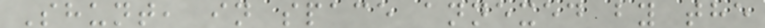Shunt, in space annexed by the
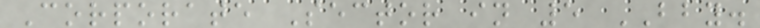Corporate Sector in 5 BBY.
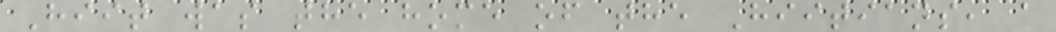Hiit was the home of the Hiitians, a
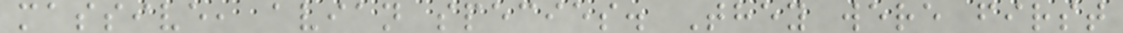massive, avian species. They were first
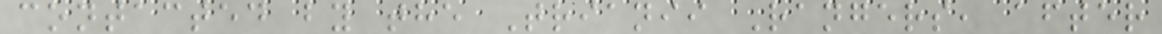contacted by the Trianii Rangers, after
